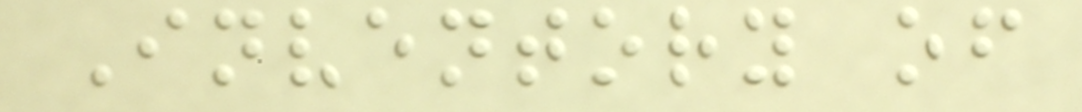Inventory of
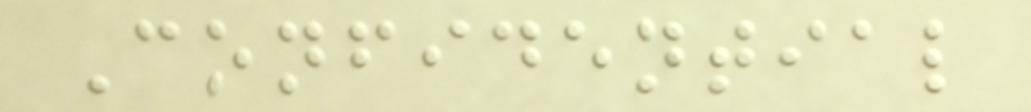Confidential
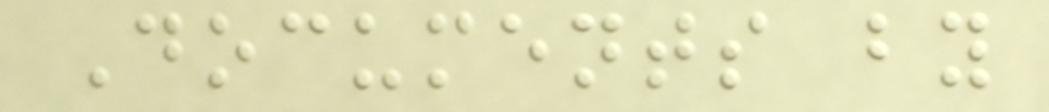Documents by
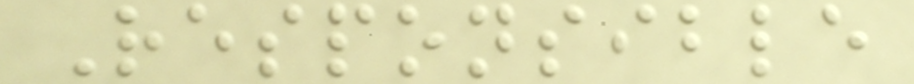Responsible
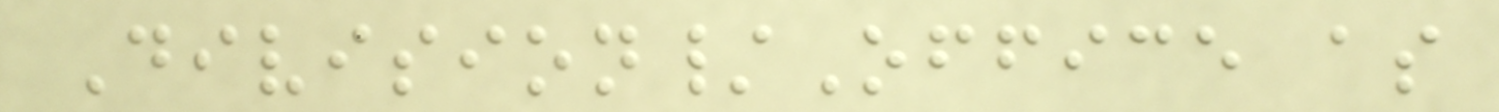Division/Office as
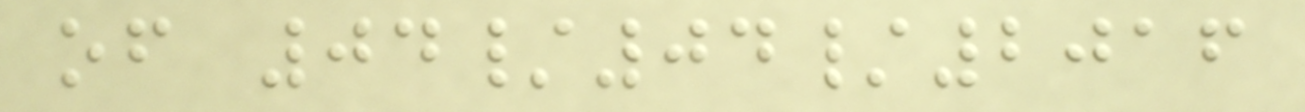of 04/04/2016
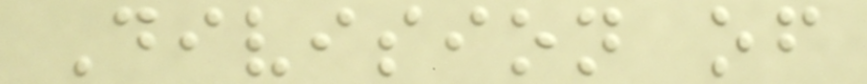Division of
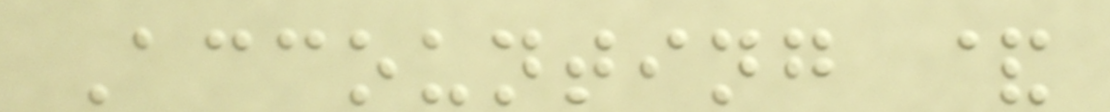Accounting &
